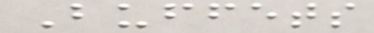Buffets
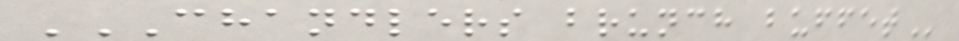CHANDLERS BRUNCH BUFFET
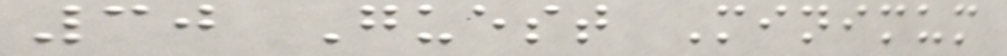30 Guest Minimum
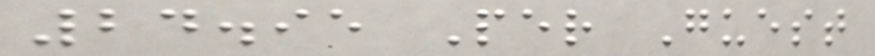24.95 Per Guest
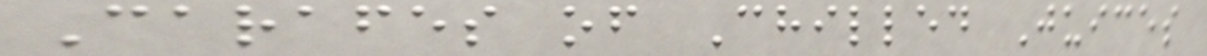Carafes of Chilled Juices
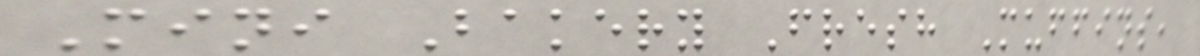Mini Bakery Fresh Muffins,
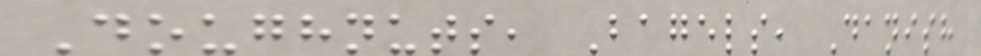Doughnuts, Bagels, Danish
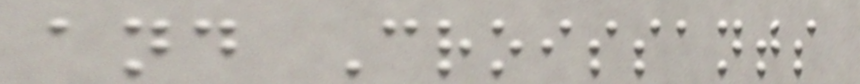and Croissants
